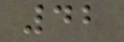42
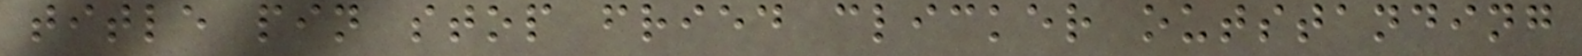title pin stop fried clicker outstanding
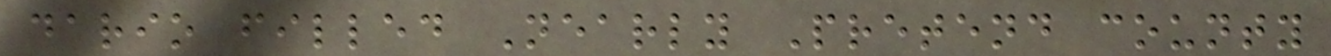dario filled Nearly Pretend county
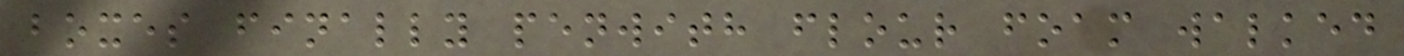boxes finally penwith flour foam walked
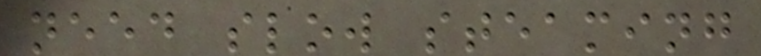need slow steaming
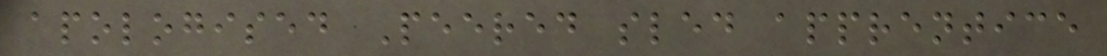apologised Peered sled apprentice
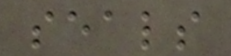seals
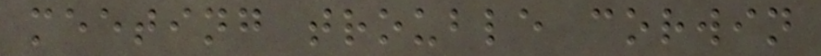meeting trouble corwin
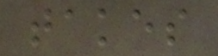takes
